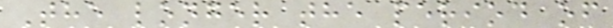The longer the period of
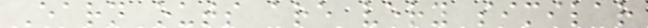Earn outs are very similar
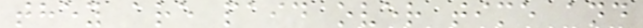they are paid over time and
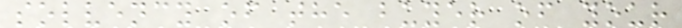solvency of the buyer of your
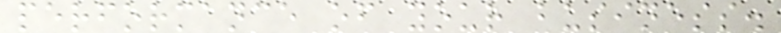performance of your business.
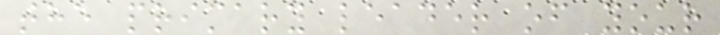the primary leader of your
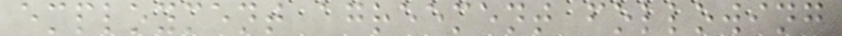employment agreement following
